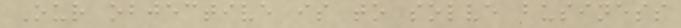Our objective is to solve business
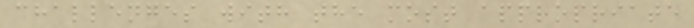challenges with the most appropriate
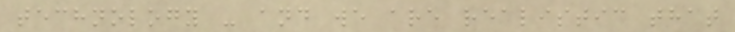technology - and we are realistic that
